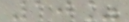10%
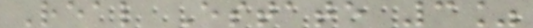Real Estate 3%
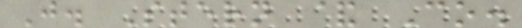J. Stern & Co.
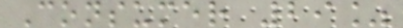Consumer 29%
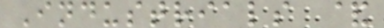Industrials &
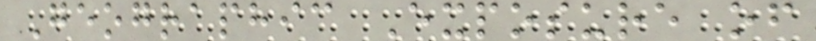Geographic Exposure of
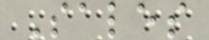Sales
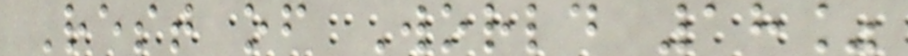Rest of World 18%
